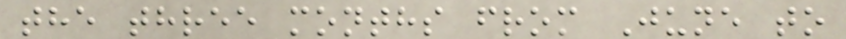the three months from June to
